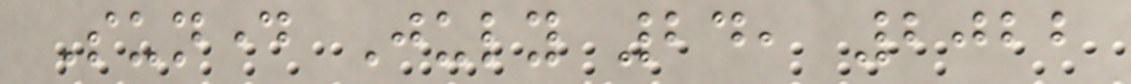Sunday July 24, 2022
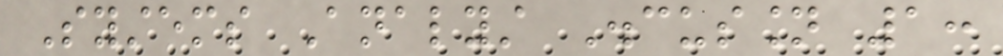Systems Analyst Discussion 1:
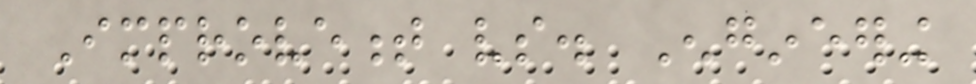Improvement vs. Engineering
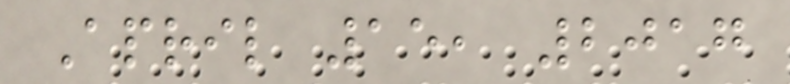April 15, 2017
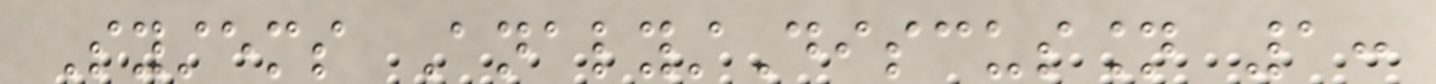Systems AnalystDiscussion 1:
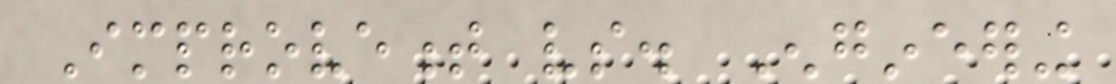Improvement vs. Engineering
